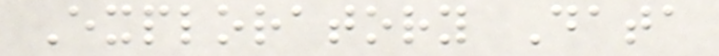Exploratory Data
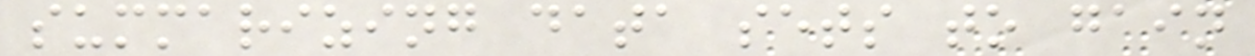summarizing data sets to gain
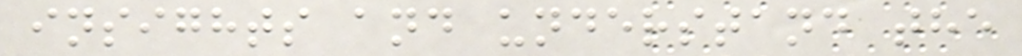insights and understand the
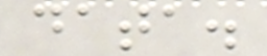data.
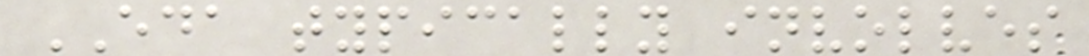EDA typically involves
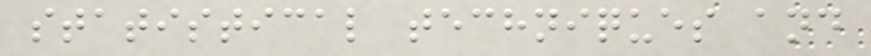statistical techniques and
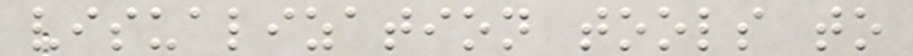visualization tools to
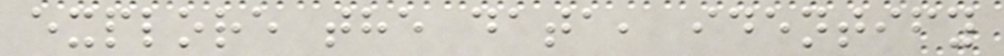explore the data, identify
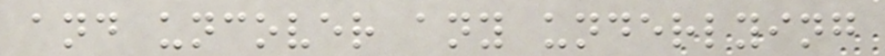and uncover any underlying
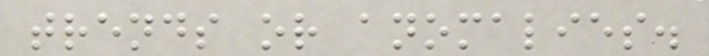trends or anomalies.
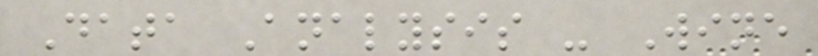Data Analysis - Wine
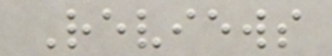Reviews
